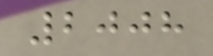2008
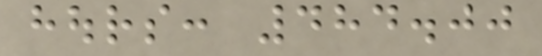hours: 484.00
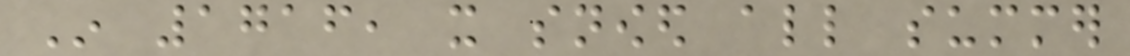In 1716, it snowed all summer
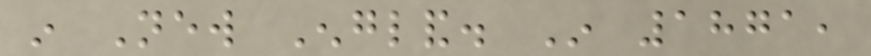in New England. In 1871,
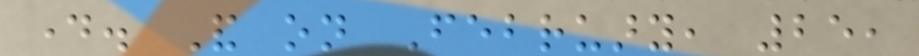day. And on February, 25,
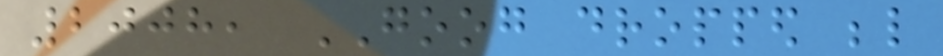2008, GOOG dropped below
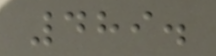489.
